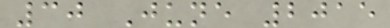30 June 2015
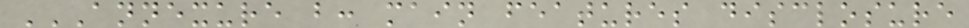ANNEXURE B: MAIN FEATURES DISCLOSURE
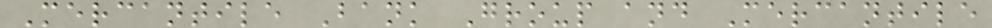Mercantile Bank Group and Mercantile
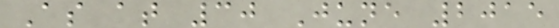As at 30 June 2015
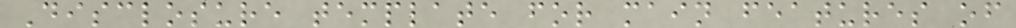Disclosure template for main features of
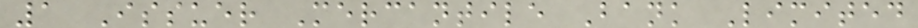1 Issuer Mercantile Bank Limited
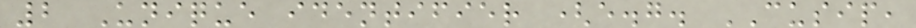2 Unique identifier (e.g. CUSIP,
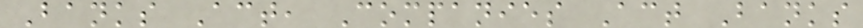Banks Act, Companies Act Banks
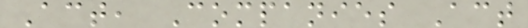Act, Companies Act
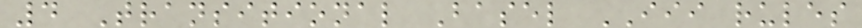4 Transitional Basel III rules
